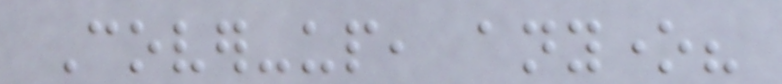Cover-up, anyone?
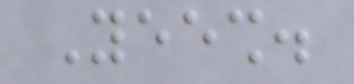Yeesh.
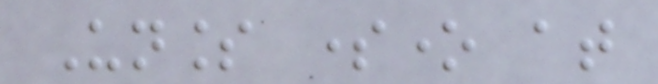Unless someone at
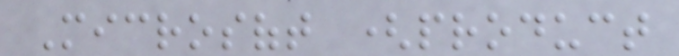Microsoft (product
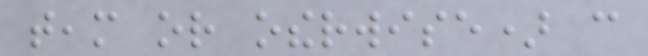team or otherwise) can
